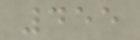455
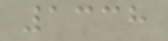1338
